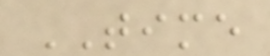TIME
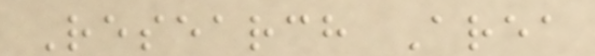Research Area
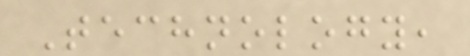Technology,
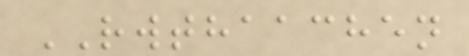RWTHAACHEN
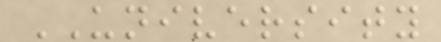UNIVERSITY
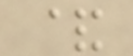&
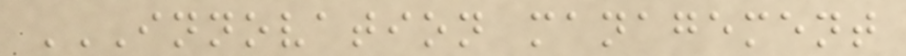INNOVATION MANAGEMENT
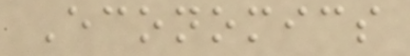Economics
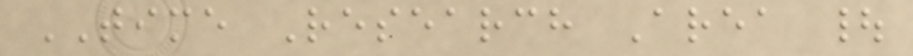TIME Research Area |
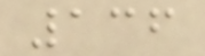136
